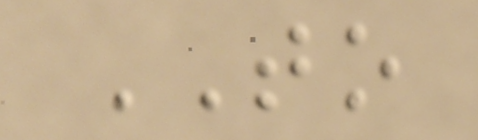TO
